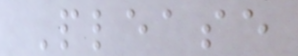Please
